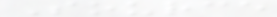Source
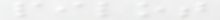pilot
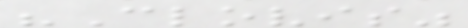"Clovis"
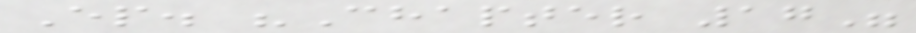Ep. "Chapter 17"
